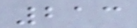213
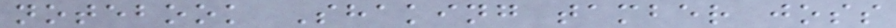notebook Shaking tamber joss
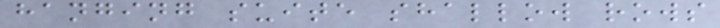hanging suite shallow rows
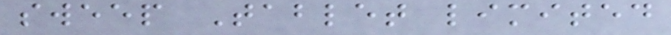sweep Tablet limited
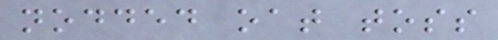nodded oat toss
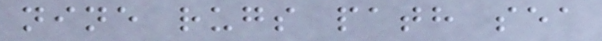nine rugs path sea
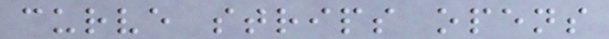curve strips opens
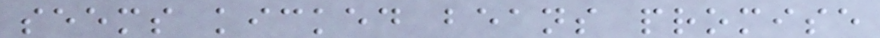seems kicked beans promise
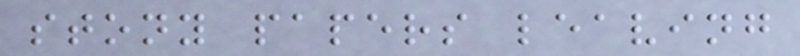stony papers leaving
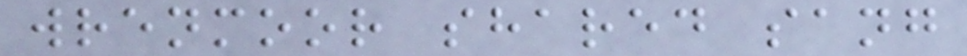wrenmoor shared sang
